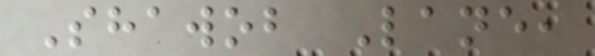Shawob Lane,
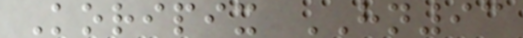Koripix HN93
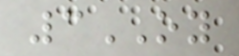3OY
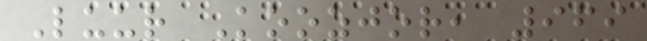Luur Koozjor, 969
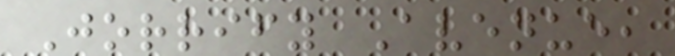Jorrify Avenue,
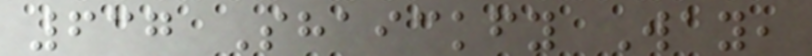637 Shaickfy Way,
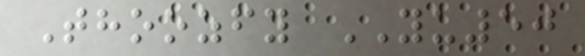Thoozfy YU50
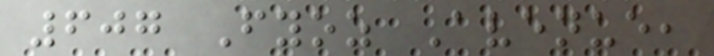607 Fyoz Avenue,
